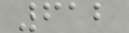612
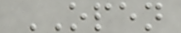OPEN
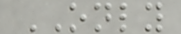ONLY
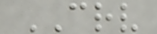CRV
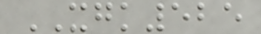XGK525
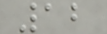12
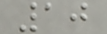10
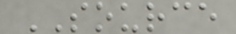SOURCE
